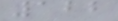122
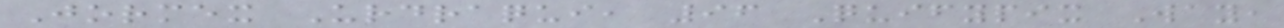Jormex Urdraqui, 96 Quifypix Way,
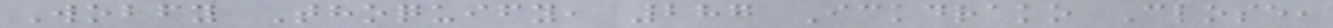Wobfy Thoquify, 287 Ickdrako Close,
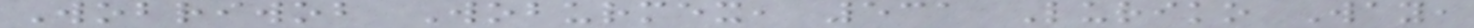Wobriwob Woburmex, 531 Luriko Way,
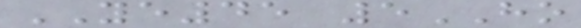YE45 5HO
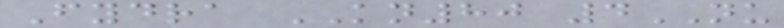Fydra KN80 4NU
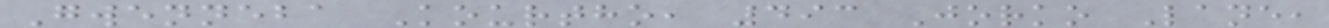Gwenneba Kourtho, 493 Jorko Lane,
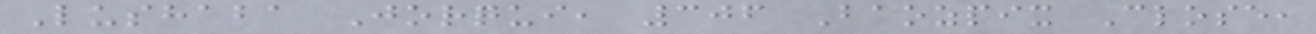Lushaba Jorqui, 306 Baozpix Close,
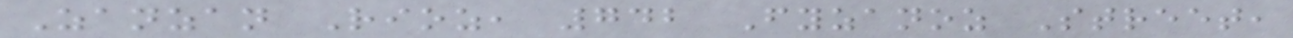Zanzan Rioz, 742 Fyzanoz Street,
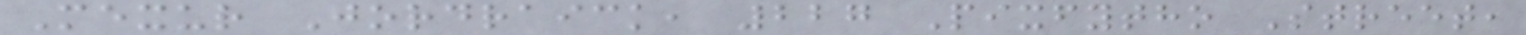Mexur Jordraick, 227 Pixfytho Street,
